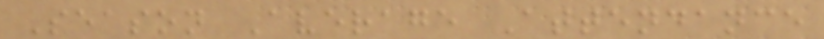Season Average Attendance
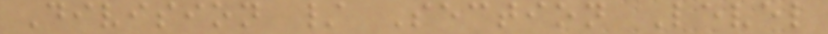Division / Section Level
